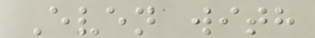Even with
